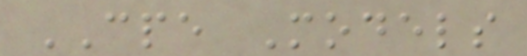CPE Models
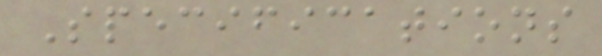Specifications
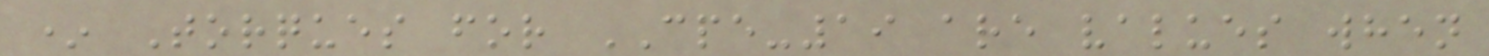* Torques for CPE-19 are values when
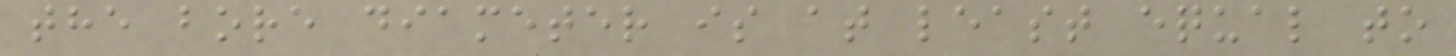the bore diameter is at least equal to
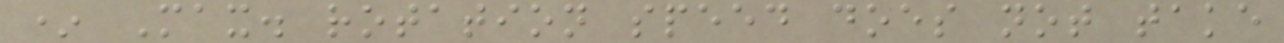* Max. rotation speed does not take
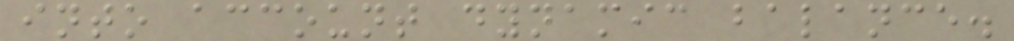into account dynamic balance.
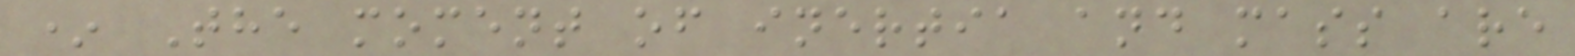* The moment of inertia and mass are
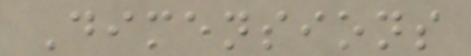Dimensions
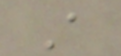A
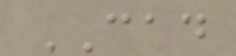CAD
